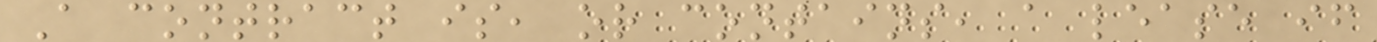A contract is, or contains, a lease if
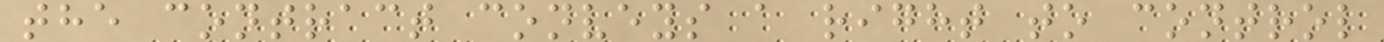the contract conveys a right to control
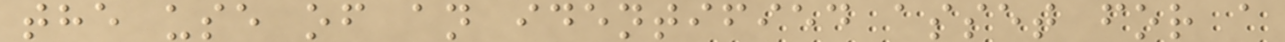the use of an identified asset for a
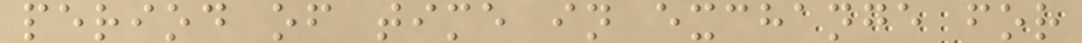period of time in exchange for
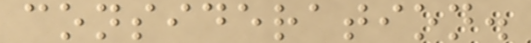consideration.
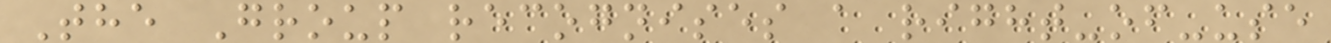The Group recognises a right-of-use
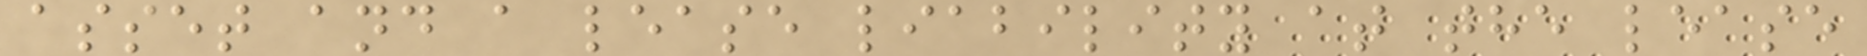asset and a lease liability at the lease
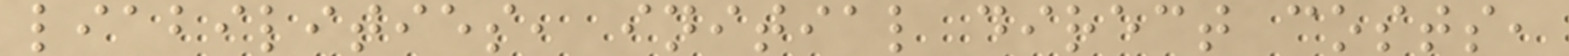liabilities, initial direct costs,
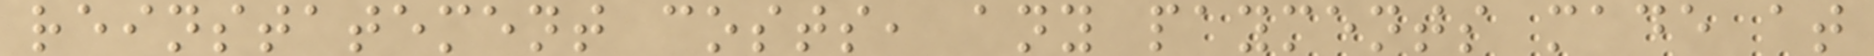reinstatement costs, any payments made at
